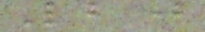20
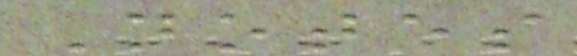Notes
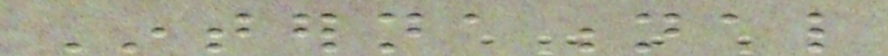International
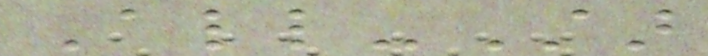All-Star
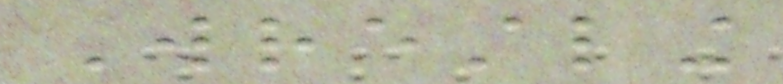Wrestling
